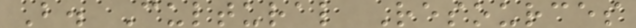B. Cultural Resources
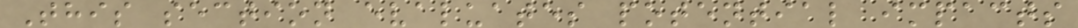This section evaluates potential impacts
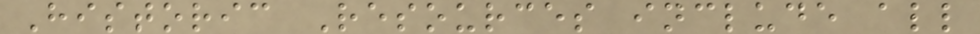Historic Resources include all
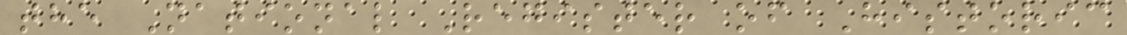the National Register of Historic
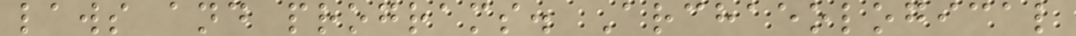laws and programs. Archaeological
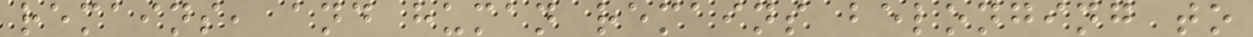remains, and human remains belonging to
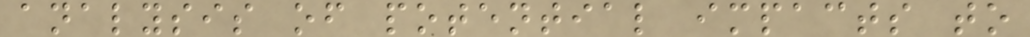analysis of potential impacts to
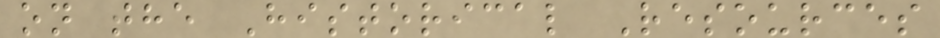on the Historical Resources
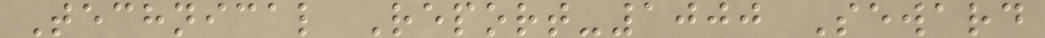Technical Report-1000 Seward
